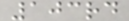103rd
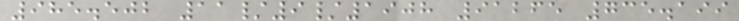985.502 11/9/1908 91265 735.199
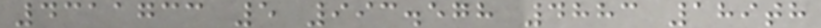4311733 5 993.578 4883 189th
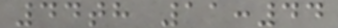44th 11:44
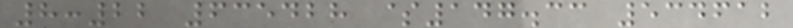8:22 635428 $147.33 534612
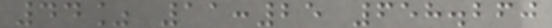44% 11:25 658.260
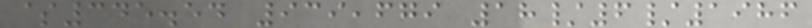$345.54 939,679 18/6/1986
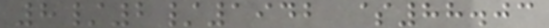8/2/1942 $88.03
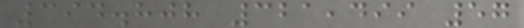394.808 321,499 57
